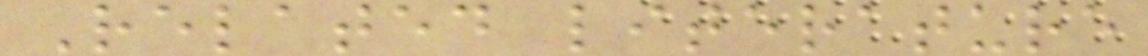Related literature
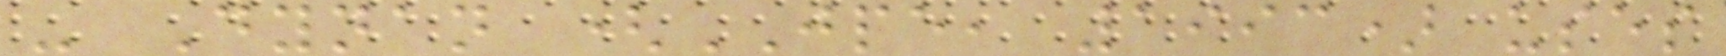- Dynan (JPE, 1993) uses
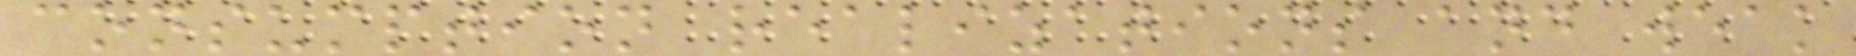consumption realizations and weak
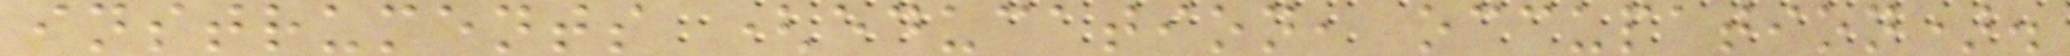instruments (education, occupation).
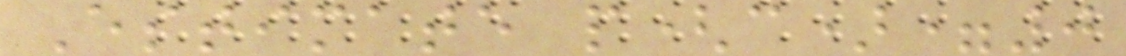Estimate p(c)=0
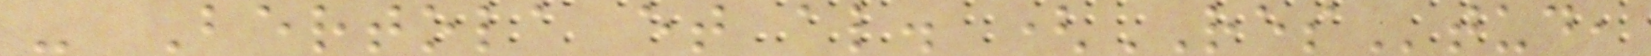- Bertola et al. (REStud,
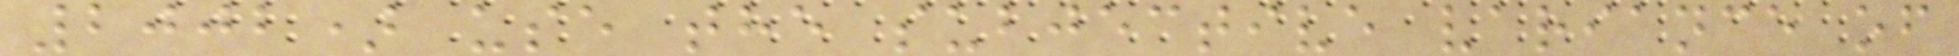2002) use the subjective variance of
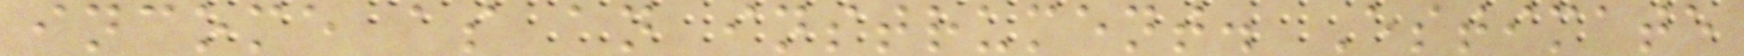income as an instrument. Estimate
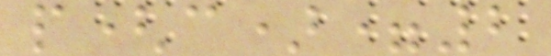p(c)=2
